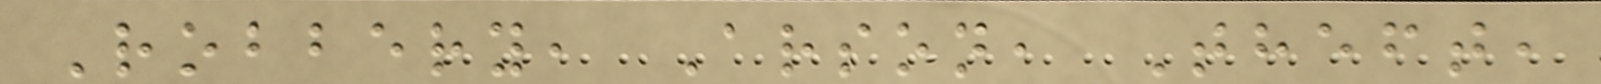Robbery, Arson, Theft,
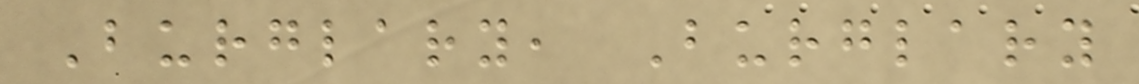Burglary, Burglary
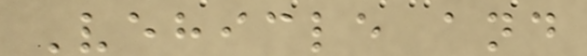Vehicle and
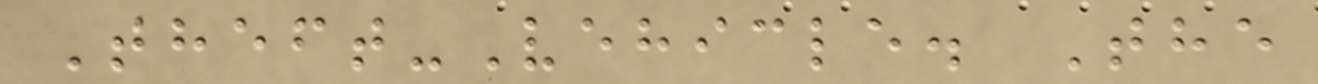Theft-Vehicle. The
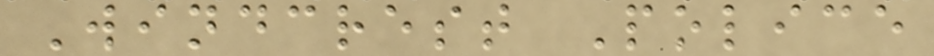Windcrest Police
